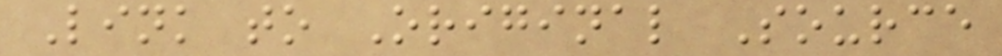Link to Original Source
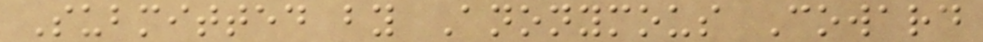Submitted by Anonymous Coward
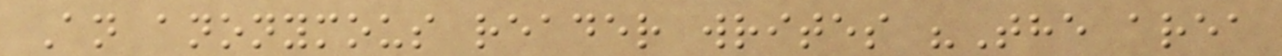An anonymous reader writes "The area
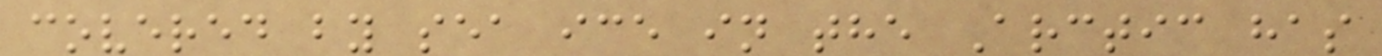covered by sea ice in the Arctic has
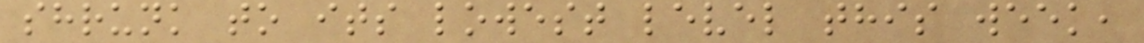shrunk to its lowest level this week,
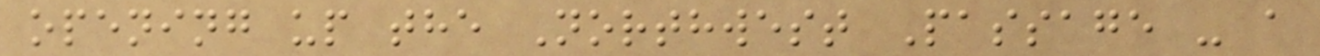opening up the Northwest Passage - a
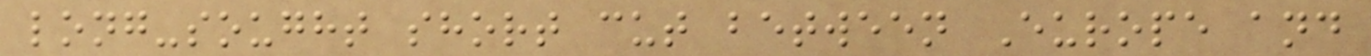long-sought short cut between Europe and
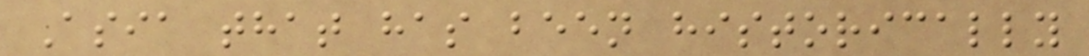Asia that has been historically
